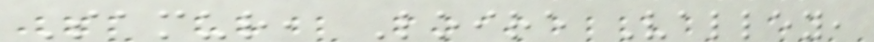Samur, Loire Valley,
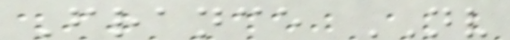France NV
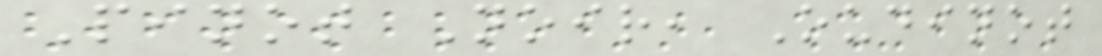Pinot Noir, Oudinot
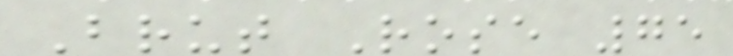Brut Rose 75
